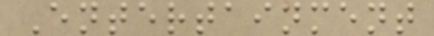Entertainment
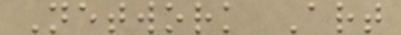Network Art
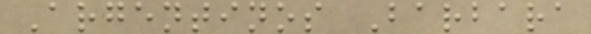Argentinos Barbara
